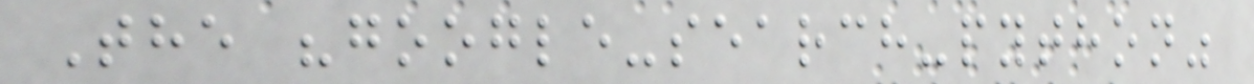The "google-search-python"
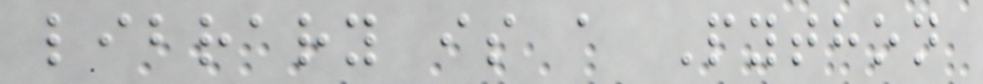library is a Python
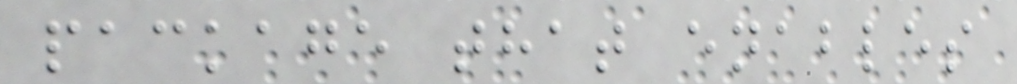package that enables
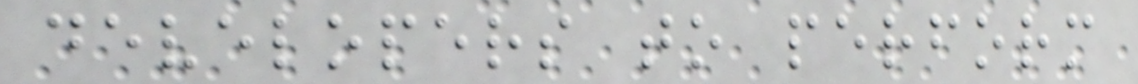developers to perform
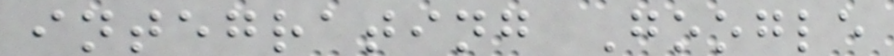integrating Google
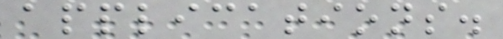applications.
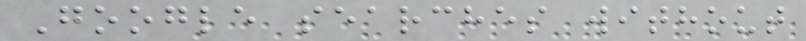Google searches without
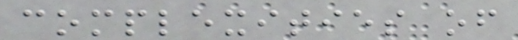complexities of
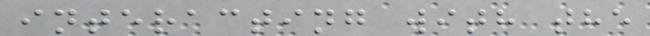interacting with the
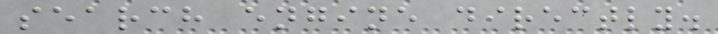search engine directly.
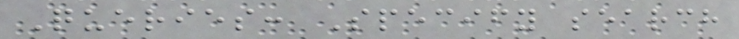Queries: Specify search
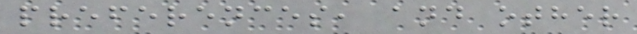preferences, and other
